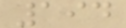194
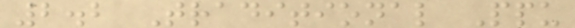2.2 Traditional Ppu
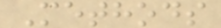Methods
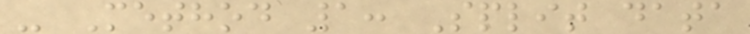- Method 1: Split data
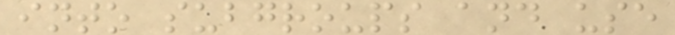into subgroups and use
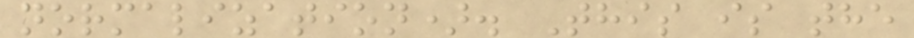normalization). This is the
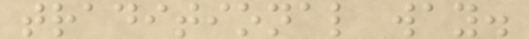traditional way.
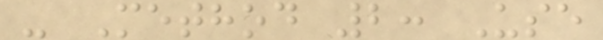- Method 2: Use
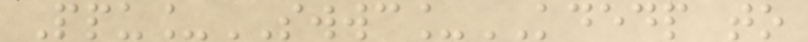Ppu_SWWC_KDEDP to
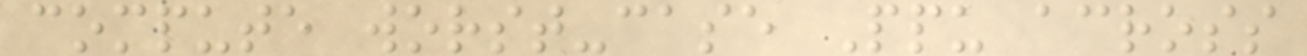compute worst-case Ppu across
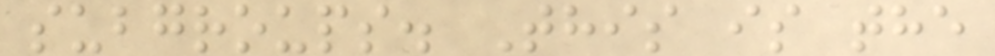subgroups. This is the
